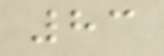83
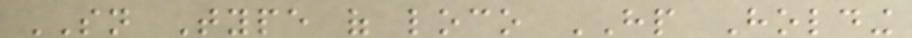SN Type of loco HP Holding
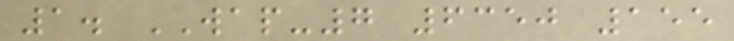1. WAP-7 6350 155
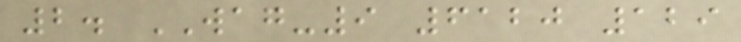2. WAG-9 6120 129
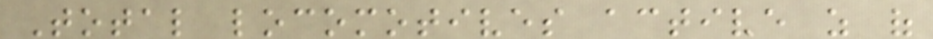Total locomotives active as of
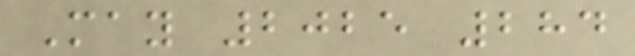May 2025 284
